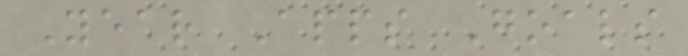Year Apps Goals
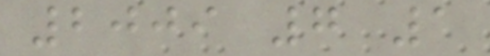2009 7 1
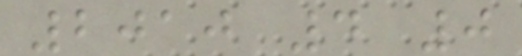2010 4 0
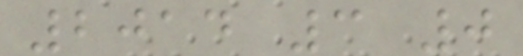2014 3 0
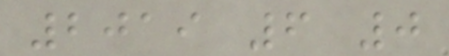2019 6 0
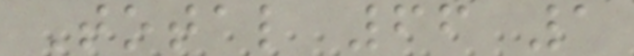Total 66 1
